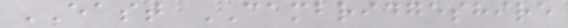EAST CAMBRIDGESHIRE
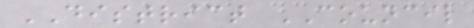DISTRICT COUNCIL
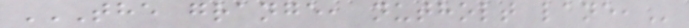THE GRANGE, NUTHOLT LANE,
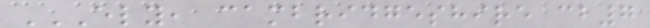ELY, CAMBRIDGESHIRE CB7
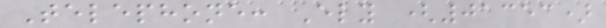Telephone: Ely (01353)
